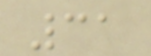31
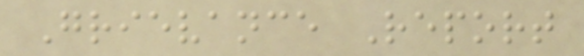Grievance Report
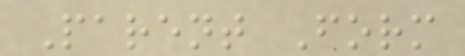Parent Form
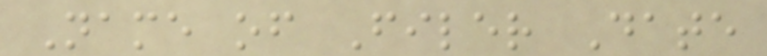Name of Filer Date
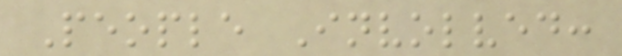People Involved:
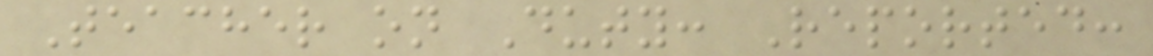Teacher on Duty: Reported:
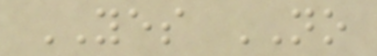YES NO
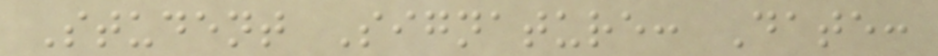Student Signature: Date:
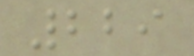229
